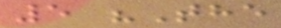5 "The
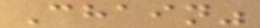Chain"
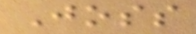Joss
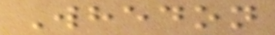Whedon
